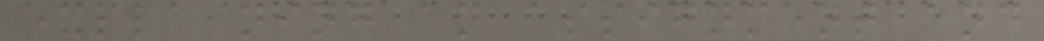explaining an assignment and
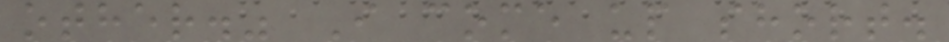other." I come up short.
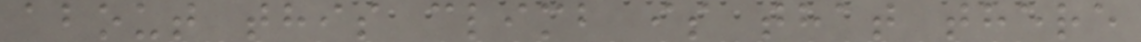about this climb is that there
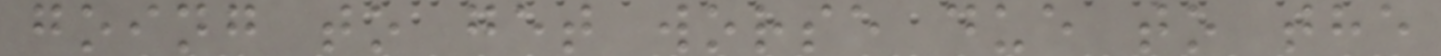going to get worse due to the
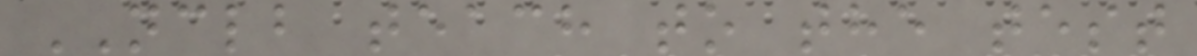NCLB teach to the test
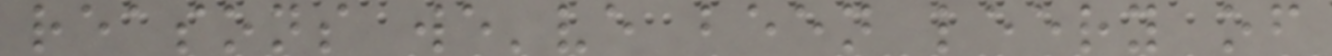reasons we've been leery of
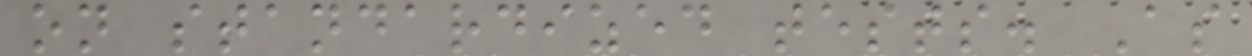on standardized tests. As
